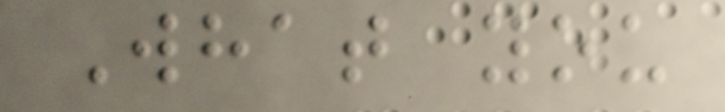What you
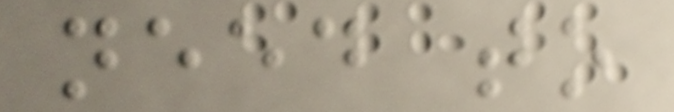need to
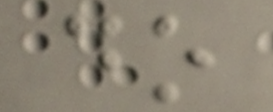do
